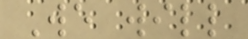We will
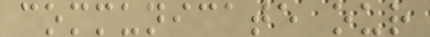communicate our
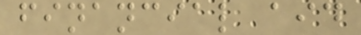financial aid
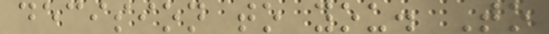decision to you. To
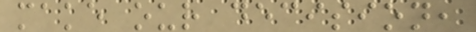make our decision,
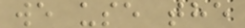we use the
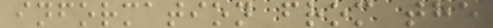information from the
